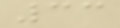33
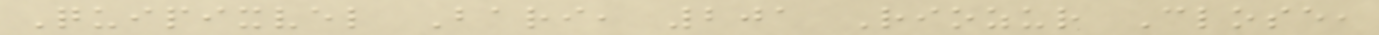Quipixvel Bari, 201 Riozur Close,
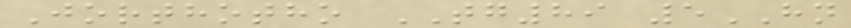Jorthotho TG89 5HN
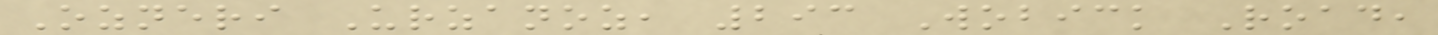Ozneri Urzanoz, 293 Wobick Road,
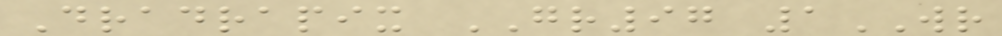Dradrapix GR97 1WR
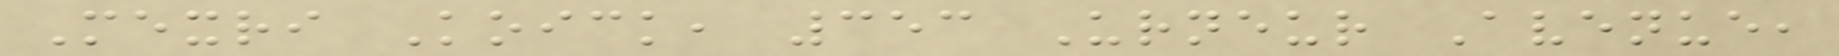Mexri Koick, 353 Urneur Avenue,
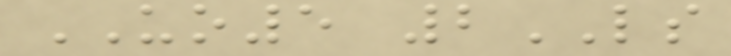UO5 2LS
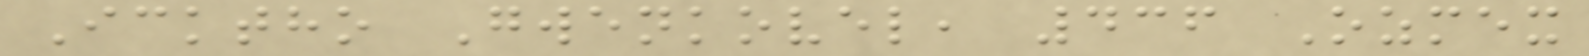Icktho Gwenkovel, 436 Ozmex
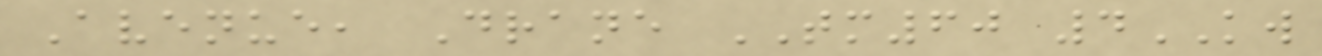Avenue, Drane TM60 4KW
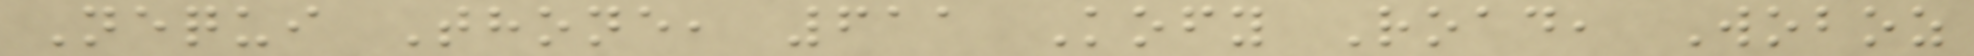Nequi Thone, 611 Kofy Road, Woboz
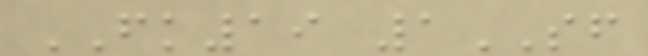FK19 1SF
